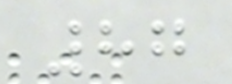87
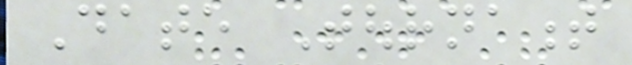Date Tournament
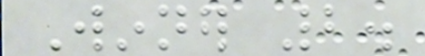Winner 2.
